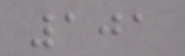101
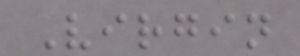Virgin
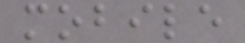mobile
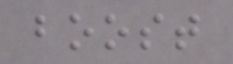boost
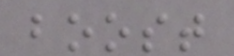boost
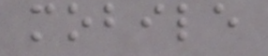mobile
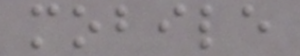mobile
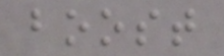boost
